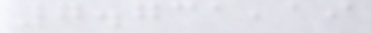7.731,19
